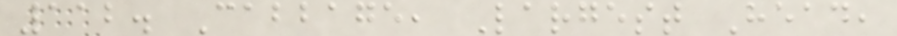112. Cabbage, Largest Head,
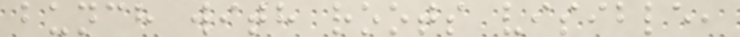bunch with roots visible,
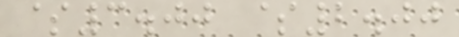$3.00 $2.00
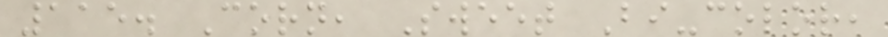115. Corn, Sweet Bi-color,
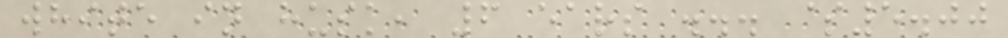white in husk, 6 ears ... $5.00
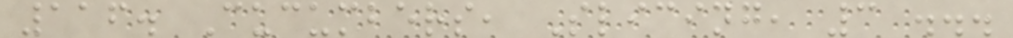116. Cucumbers, Slicing, 3 ...
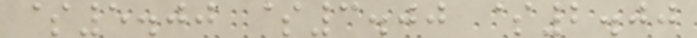$5.00 $3.00 $2.00
